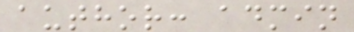author: admin
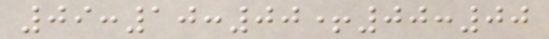09:10:00+00:00
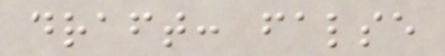draft: false
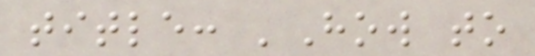title: 'How to
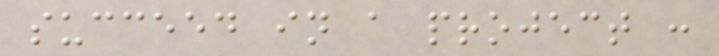succeed in a project :
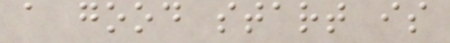a good start is
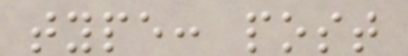type: post
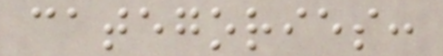categories:
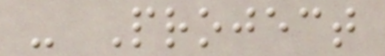- Project
